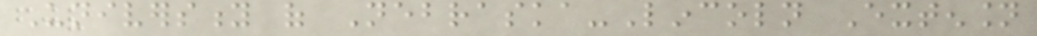University of Nebraska-Lincoln Extension
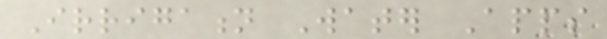Irrigation Water Apps
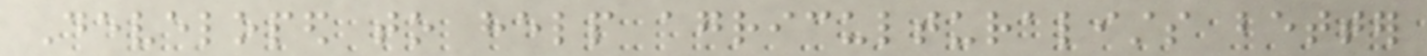Developed to help agriculturalists better
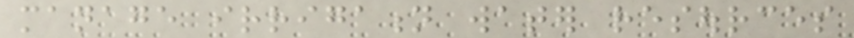manage irrigation water resources
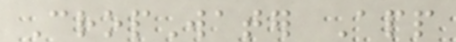CropWater App
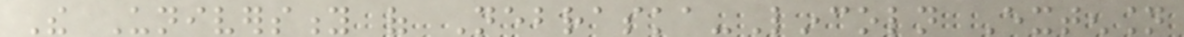The University of Nebraska-Lincoln Extension
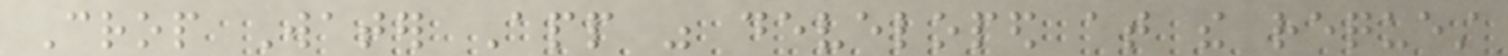Crop Water App was developed at the request
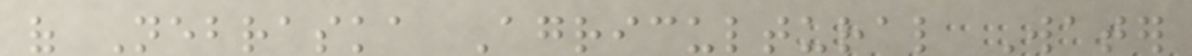of Nebraska Agricultural Water
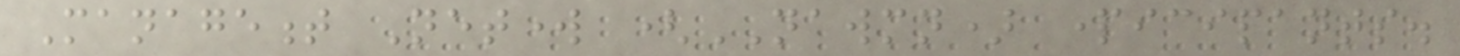Management Network (NAWMN) participants.
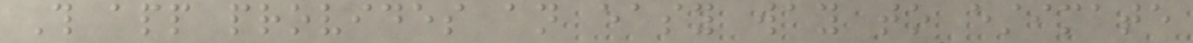This app provides an easy way to estimate
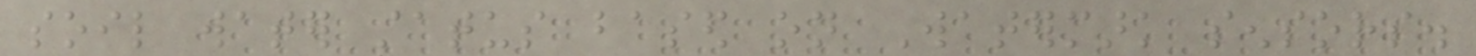soil water status based on Watermark sensors.
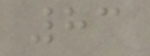83
